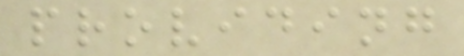providing
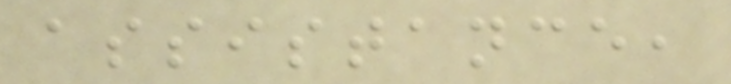assistance,
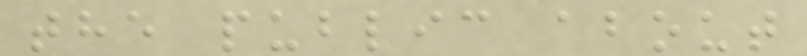the public about
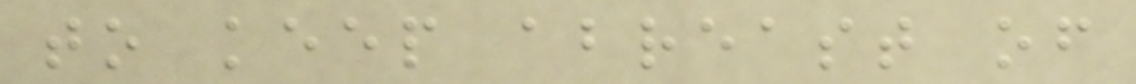to keep abreast of
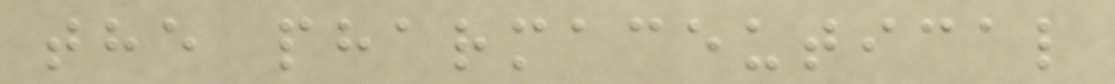the pharmaceutical
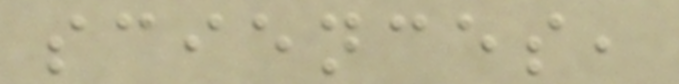sciences,
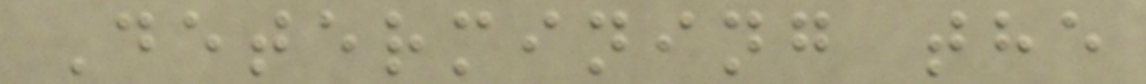Determining the
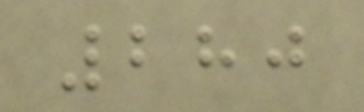280
